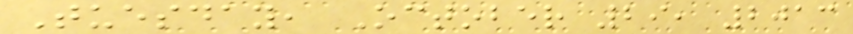Tuesday, October 29, 2013
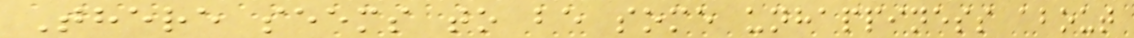There seems to be some unhappiness about
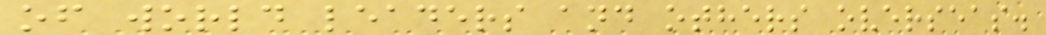of world leaders and others overseas.
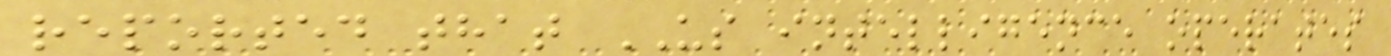reported that US intelligence operates
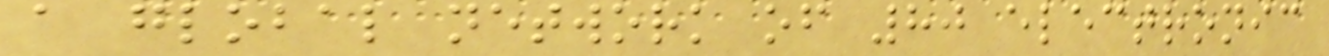a global network of 80 electronic
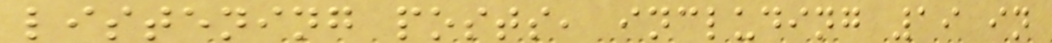listening posts, including 19 in
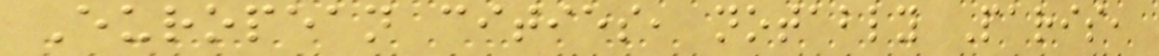European cities, notably Paris,
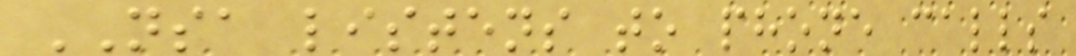NSA listens to phone calls
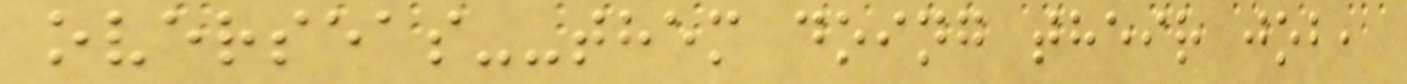overseas--them doing their job,
